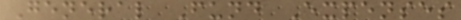General Fund Expenses
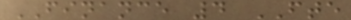FINANCE 4 FTE
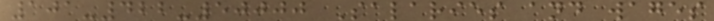101-422-50000 Salaries and wages
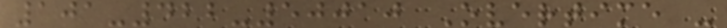101-422-50010 Overtime -
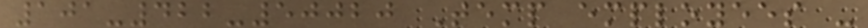101-422-50020 Temp employees -
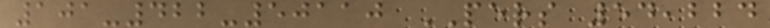101-422-50110 PERS 54,224
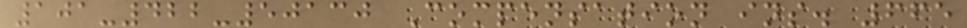101-422-50130 Compensation ins. 665
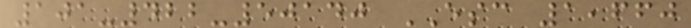101-422-50140 ESC 1,660
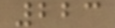223
